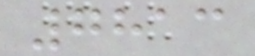7813
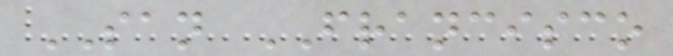SAN FRANCISCO
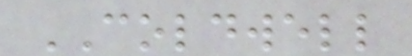COLDWELL
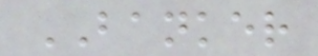BANKER
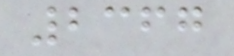2367
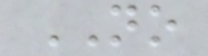NO
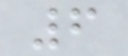6
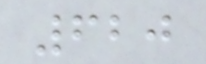620
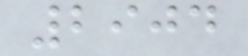2904
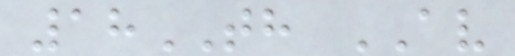18TH AV
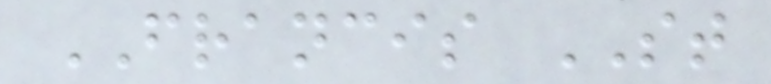FRANCIS ST
